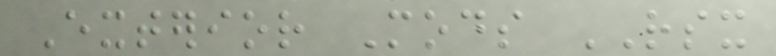Exterior Mods RSX
